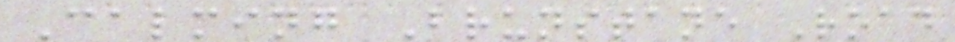Calming Brunstane Road
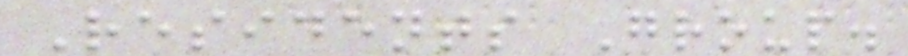Residents Group.
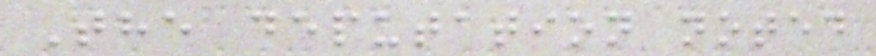The deputation noted
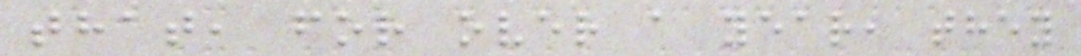that, for over a year, they
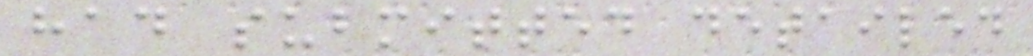had submitted detailed
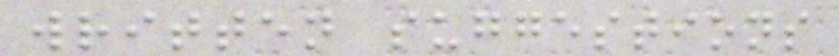written suggestions
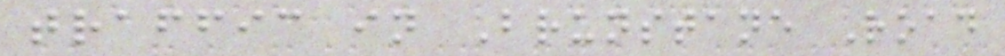traffic in Brunstane Road
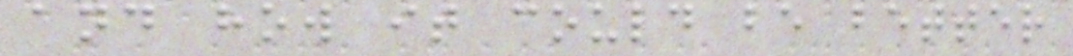and how it could be better
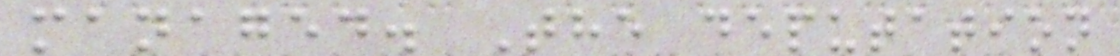managed. The deputation
